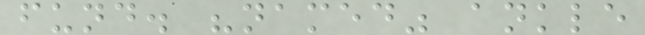fund. "named" ankle
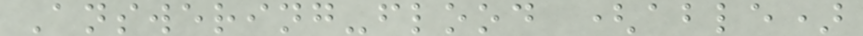Answering-flood (able)
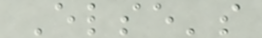Else's
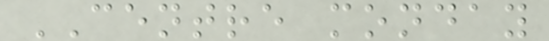CENTRE monday
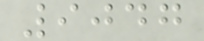9047
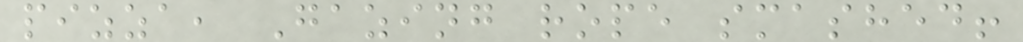pizza, Gazing rope smashed!
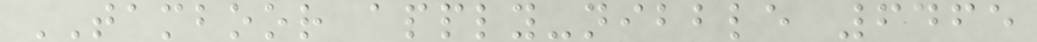TAMBOOR apply-nibble 6465
